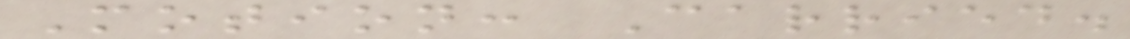Motion: Carried.
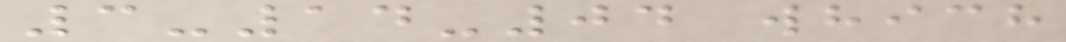3-14-04 which
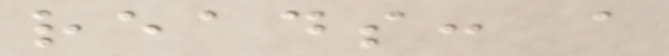reads: a
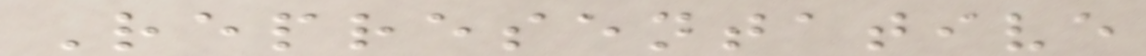Representative
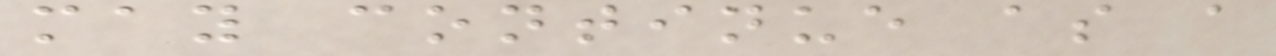may continue as a
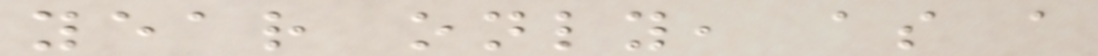year only, as a
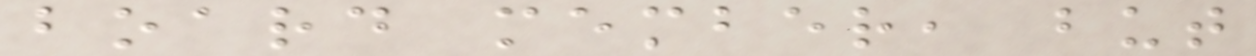board member, but
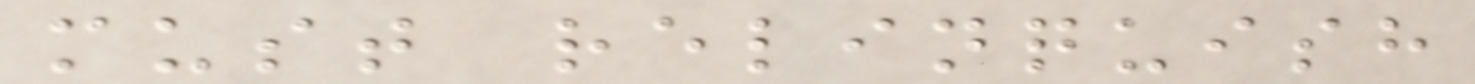must relinquish
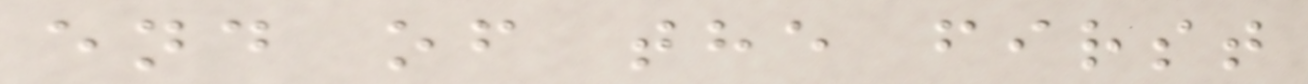end of the first
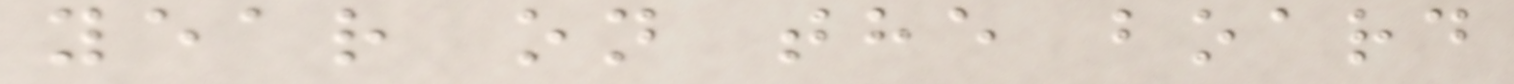year on the board
